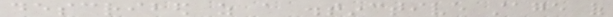described as a distinctive stage of
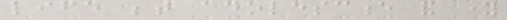life between adolescence and young
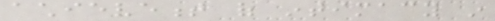achievement of intimacy in
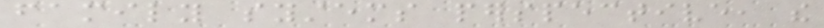family systems perspective, the
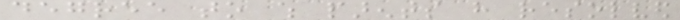degree to which parents have resolved
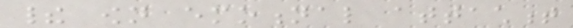their own emotional attachment
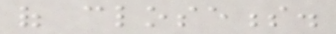of closeness.
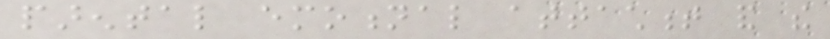parental emotional attachment and the
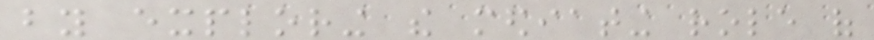by exploring the mediating role of
